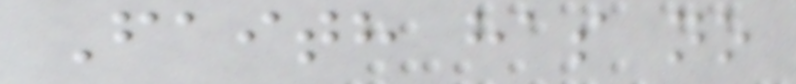Faith has no
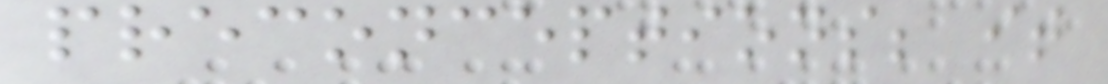preconceptions; it
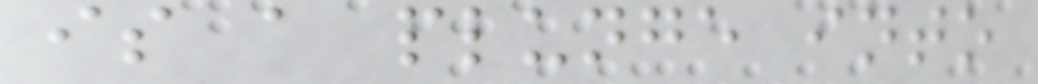is a plunge into
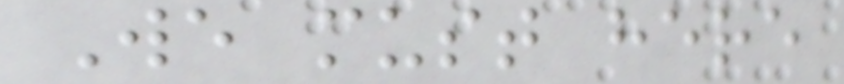We must here
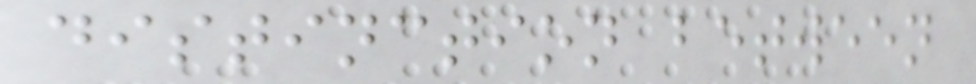distinction between
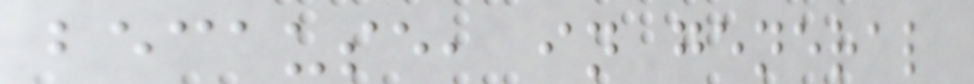because, in general
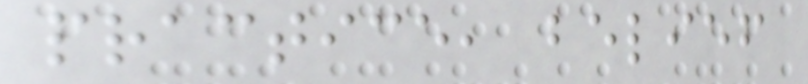practice, belief
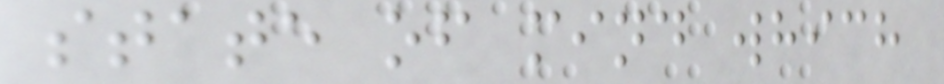state of mind which
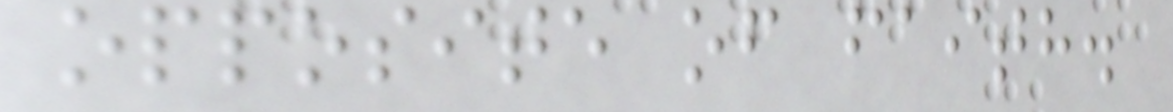opposite of faith.
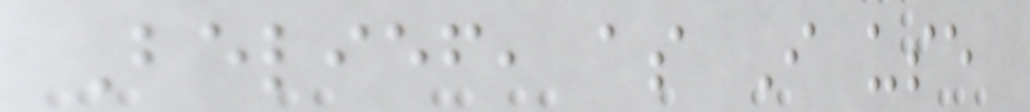Belief, as I use
